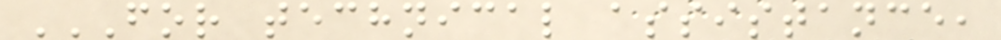FOR TECHNICAL ASSISTANCE,
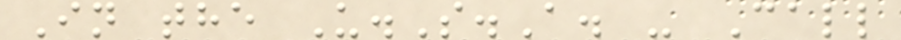In the U.S.A. - Call
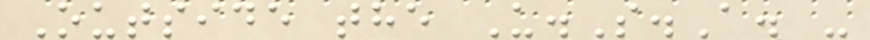Outside the U.S.A. -
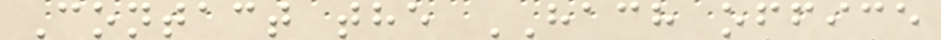Contact the HACH office
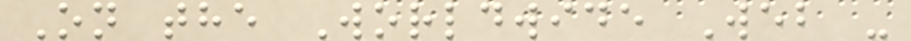On the Worldwide Web -
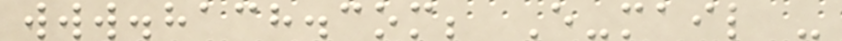www.hach.com; E-mail -
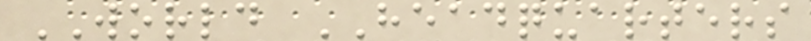WORLD HEADQUARTERS
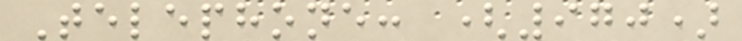Telephone: (970)
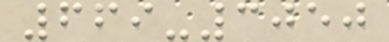669-3050
